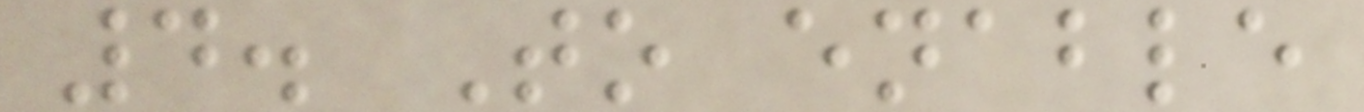4. To enable
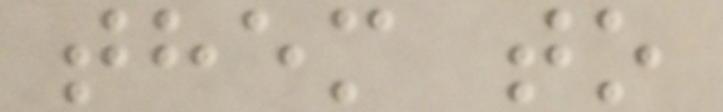them to
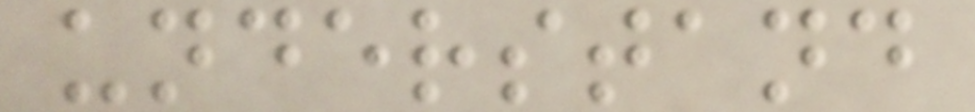understand
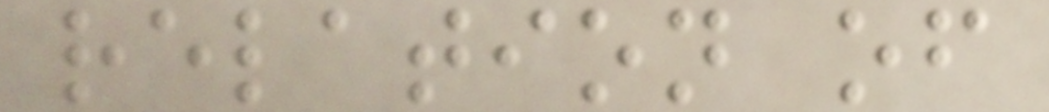relation of
